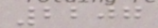2207
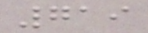719
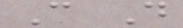C D
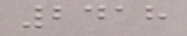2418
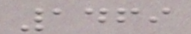1469
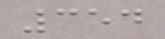354
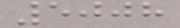5008
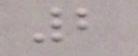2
